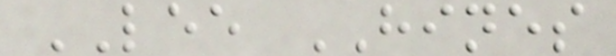LEE HINES
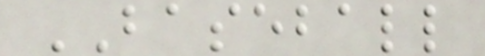BASEBALL
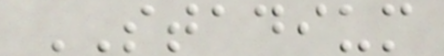STADIUM
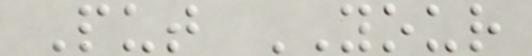Put YOUR
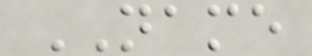NAME
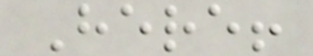Here!
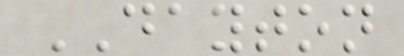DAYTON
